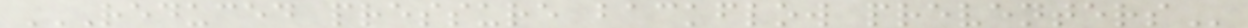REDUCED PRESSURE BACKFLOW PREVENTERS
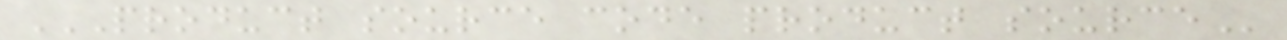PRODUCT SOURCE CODE PRODUCT SOURCE
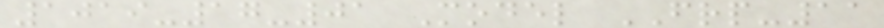1019-17-01 Model FRP-11
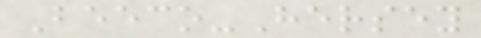Beeco-Hersey
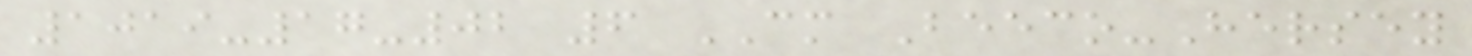1019-17-02 6 CM Beeco-Hersey
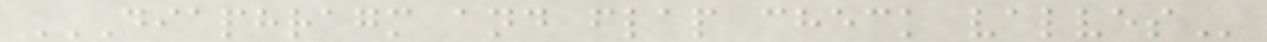DIAPHRAGM AND FLAP CHECK VALVES
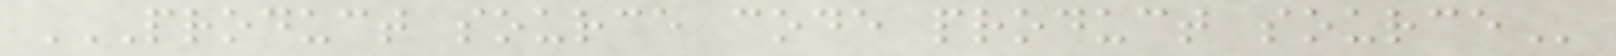PRODUCT SOURCE CODE PRODUCT SOURCE
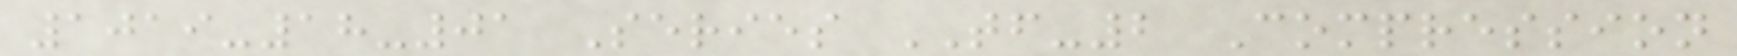1019-18-01 Series TF-2 Compression
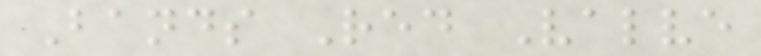Bands Red Valve
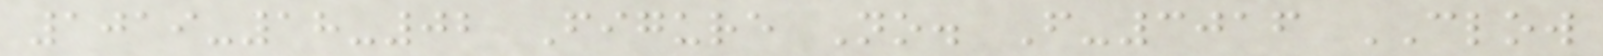1019-18-02 Figure No. F-3016 CLOW
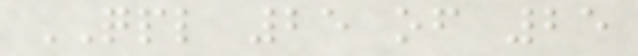QPL 25 of 25
